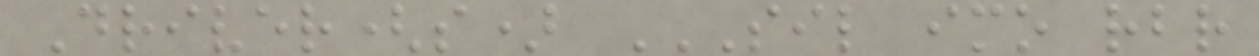Driver(s) SIL IMO RBR
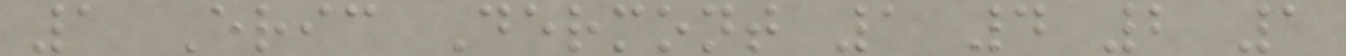1 Eric Dermont 1 4 2 1
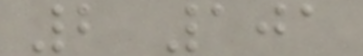2 101
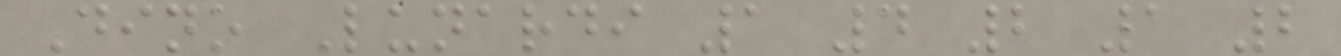Dino Lunardi 1 4 2 1 2
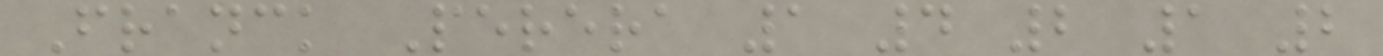Franck Perera 1 4 2 1 2
